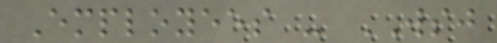Employees - WSJ
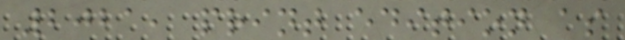2021, print edition as
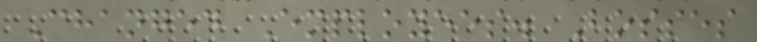Changed Employees. Bosses
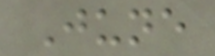June
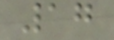17
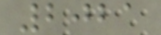2021
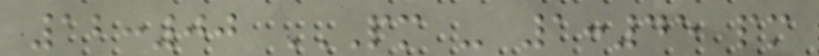12:00 PM - 1:45 PM
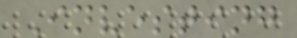Investing
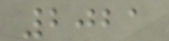2021
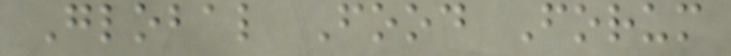Global Food Forum
